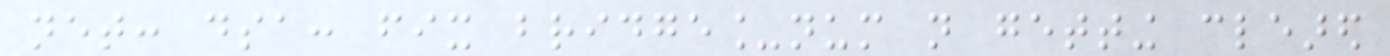net: dsa: fix bridge_num not getting cleared
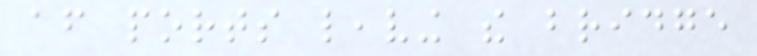after ports leaving the bridge
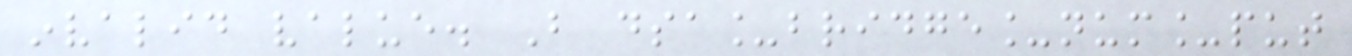invalid value. But dsa_bridge_num_put
